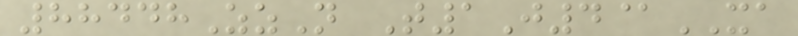88448ZzN T1J4@XA
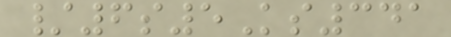/6s5Ks341
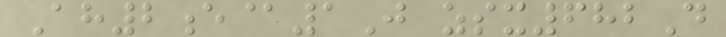Ah2e@1J zsx682D
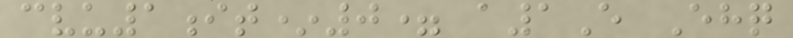cvu1it*0= a1E Ehq
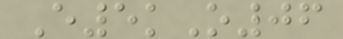E5kO06
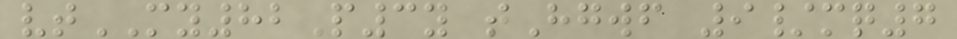vtMY82P3y tHgwf 9/mq7
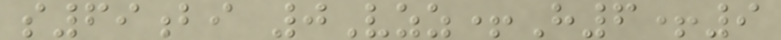s69bi 0Vzz+H6+9
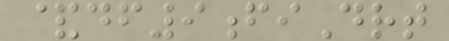&df9fiDrt
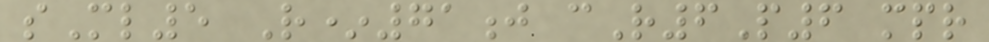sMl5 R*71j cR6P6 mpr
